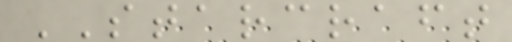STARCRAFT
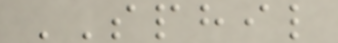SPHIL
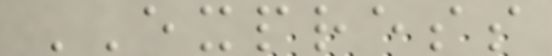EXPRESS
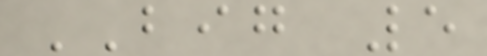BIG 5
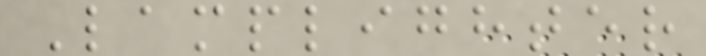Lamplighter
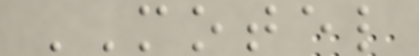MOTEL
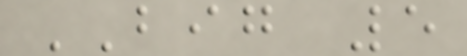BIG 5
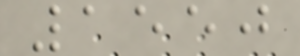1550
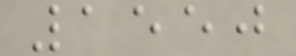1550
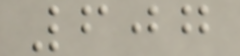607
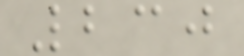230
